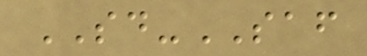SD-SAF
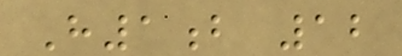H1b 12
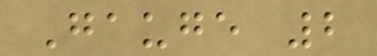Gauge 2
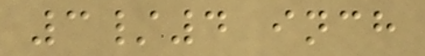3/4 inch
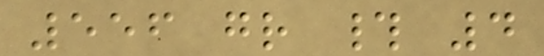556 gr # 4
